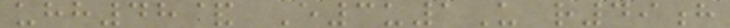uhh48& E3u1U r49h
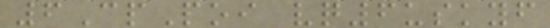6CpPoi vq6uskyf
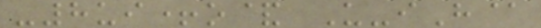-8ui+o& U-iH@
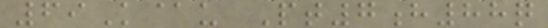69K@u Pt7h88q
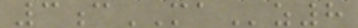3cMAz8
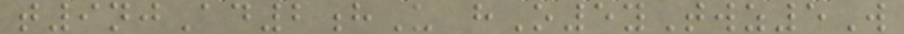t9njAd2hU hO5yTwz5W
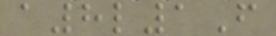a8l1F
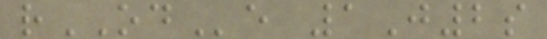rODe 1J2s
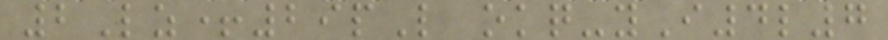2Lz+29pL okq-yI4l7
